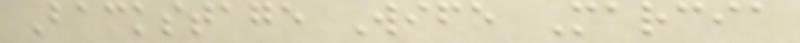Backstage Wife Marcia
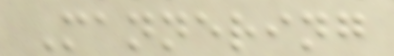Mannering
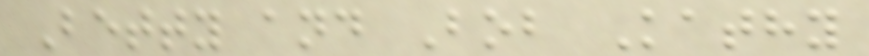Betty and Bob Kathy
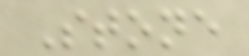Stone
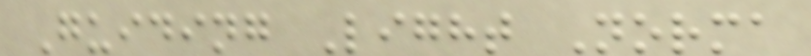Guiding Light Norma
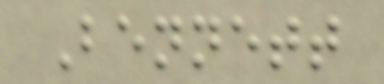Bennett
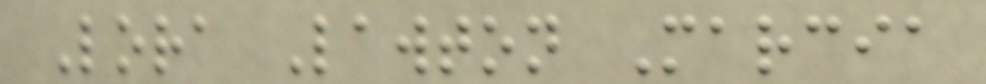Lora Lawton Marcia
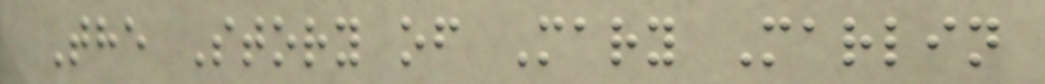The Story of Mary Marlin
